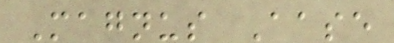Magnus Aase
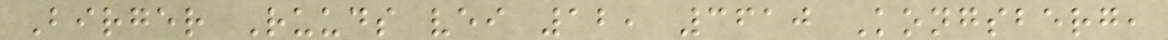Birger Ruuds vei 12, 3610 Kongsberg,
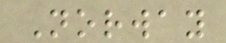Norway
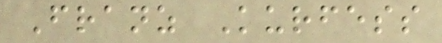Franz Kurfess
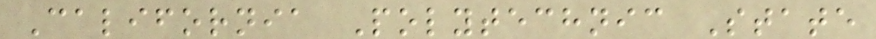California Polytechnic State
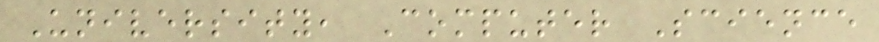University, Computer Science
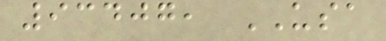93407, USA
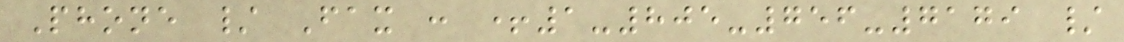Phone / Fax : +1-805-756-7179 /
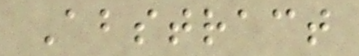Abstract
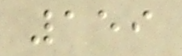159
